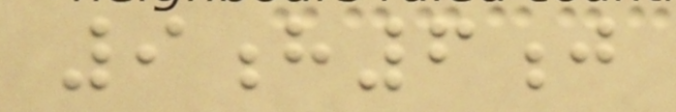9h6j
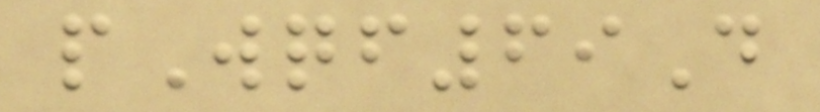pWqf69D
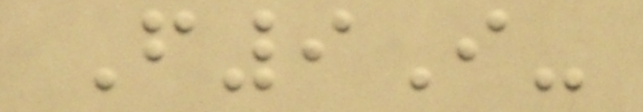F9I-
